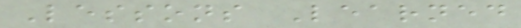Lessons Learned
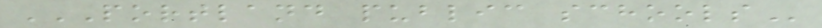PORTLAND PUBLIC SCHOOLS
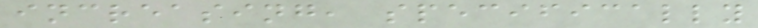increasing, specifically
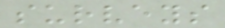surveys
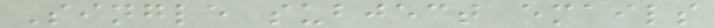Single subject emails
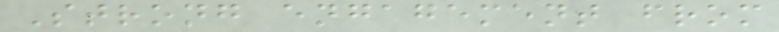Strong engagement from
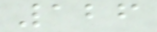126
